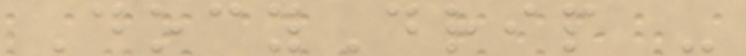DocyDrip -
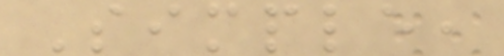Simple,
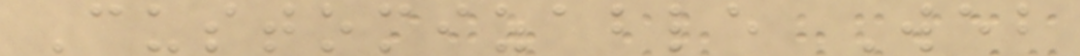Customizable Web
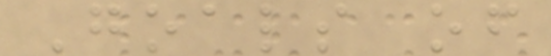Goals of
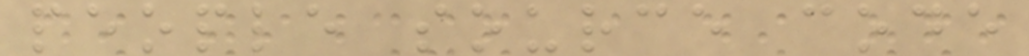people source code
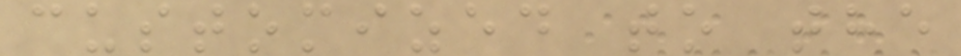customized to the
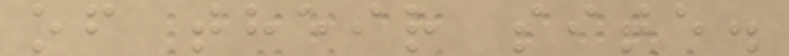of their site.
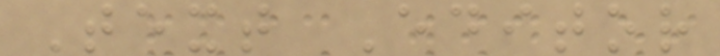Text Editor
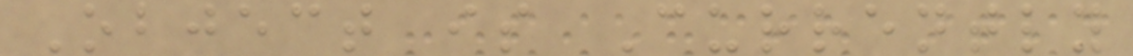Object is Currently
